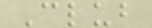Club
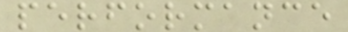performance
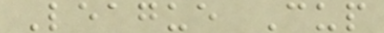League Cup
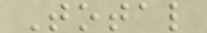Total
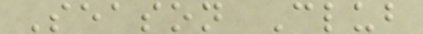Season Club
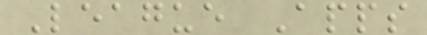League Apps
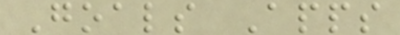Goals Apps
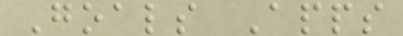Goals Apps
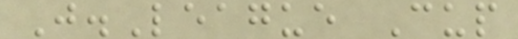J.League Cup
